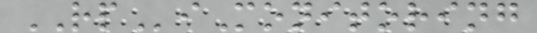RPiMonitoring
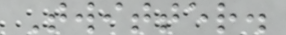Twitter.
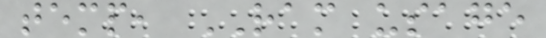temp, RAM usage
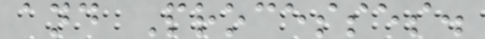and Processes.
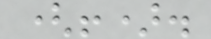(!).
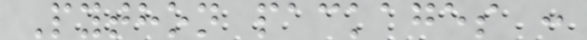Python packages :
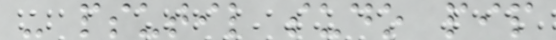- psutil sudo pip
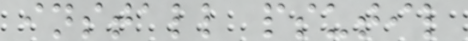install psutil
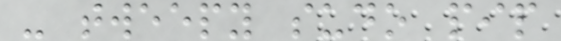- tweepy sudo pip
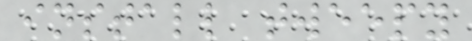install tweepy
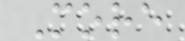More
